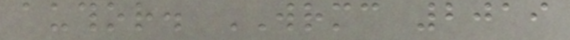author. WRMC 2019
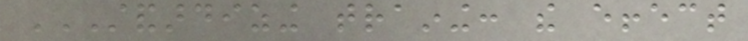STANDARDIZING TRAINING: THE EFFECT
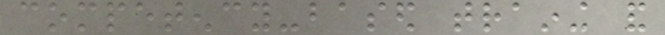competency-based training and
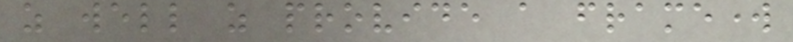as well as provide a framework
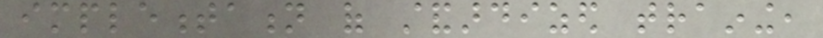implementation of standardized training,
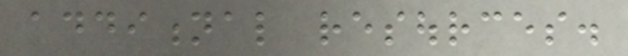additional resources.
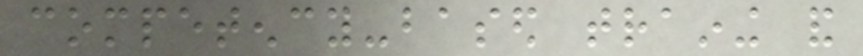competency-based training and
